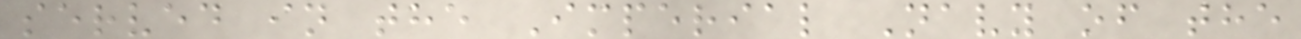served in the Imperial Navy of the
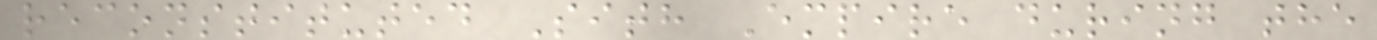reconstituted Sith Empire during the
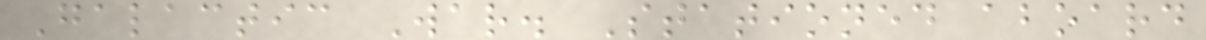Galactic War. Stationed aboard
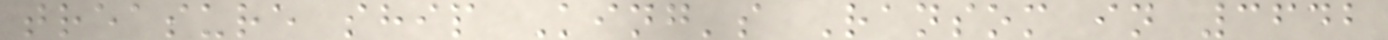treasure ship King's Ransom in 3642
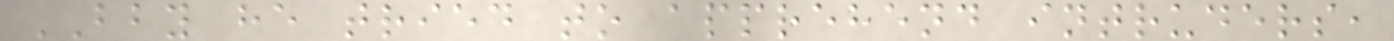BBY he tried to apprehend intruders,
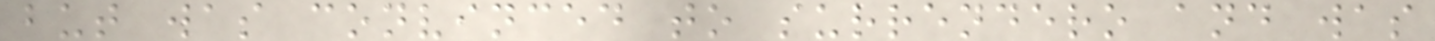but was convinced to surrendero and was
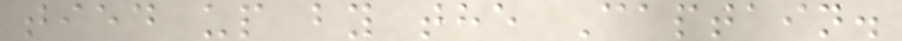tied up by the Captain.
